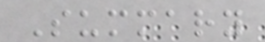Summary
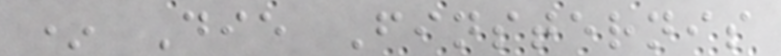* Die Finsternis
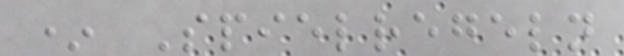* Spielregeln
